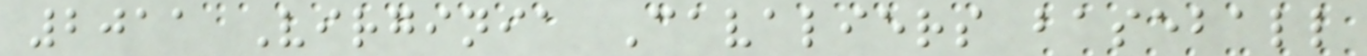2011 Virginia Cavaliers baseball
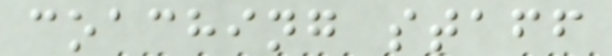coaching staff
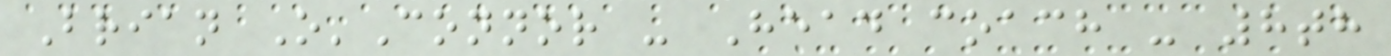Brian O'Connor - Head coach - 8th
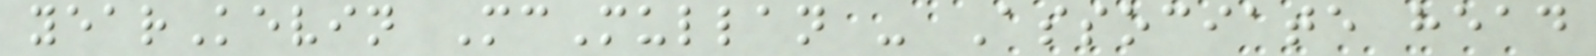yearKevin McMullan - Associate head
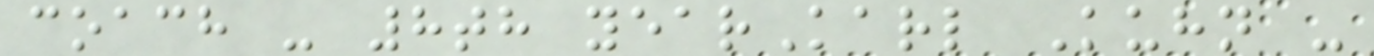coach - 8th yearKarl Kuhn -
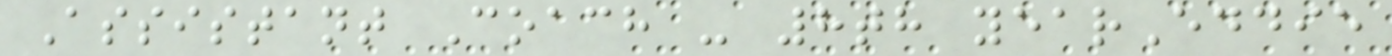Assistant Coach - 8th yearEddie
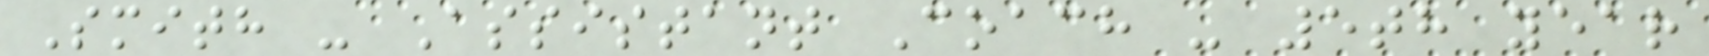Smith - Assistant Coach - 5th year
